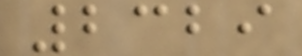2329
